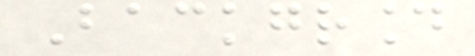Background
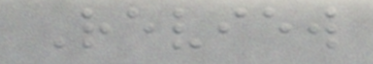Review
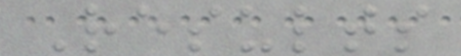Results
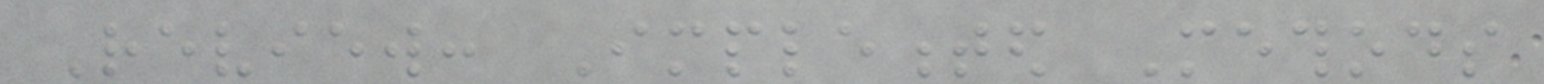Review: Implemented Methods
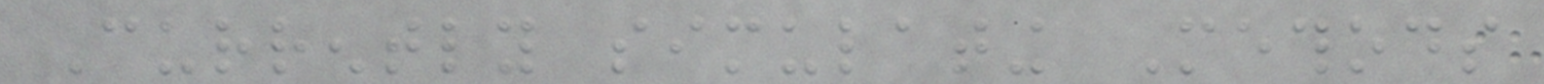Currently simulating Methods
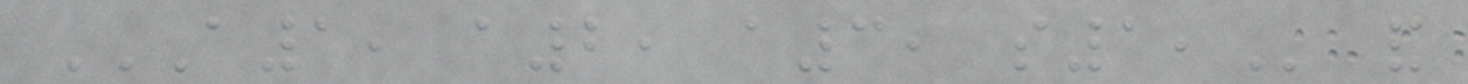A1, A2, A3, S1, and
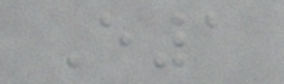E1
